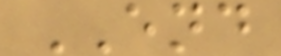END
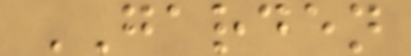GARDEN
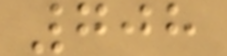708
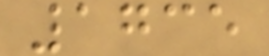1735
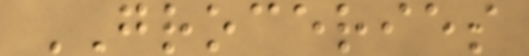GROCERIES
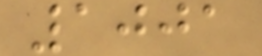1001
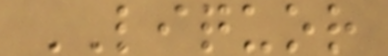LIQUOR
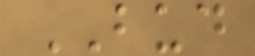BUD
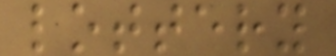lottery
